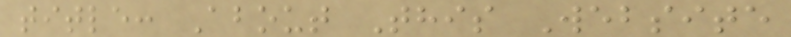title: About This Website
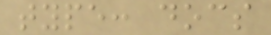type: docs
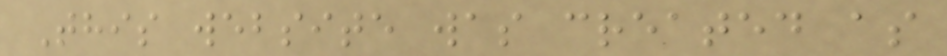This website was created as
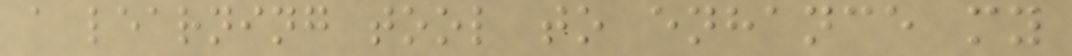a learning tool to enhance my
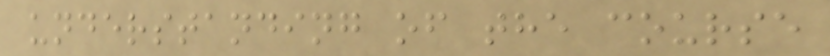understanding of the course
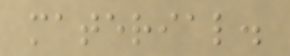material.
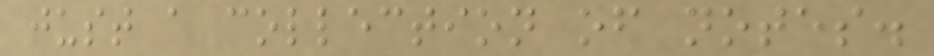just a collection of notes.
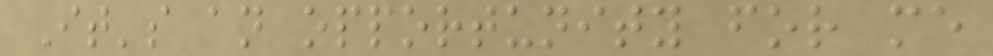It's an opportunity for me
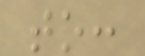to:
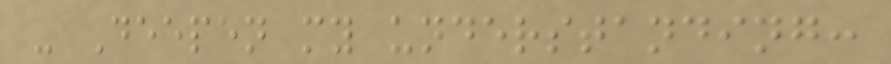- Deepen my understanding:
